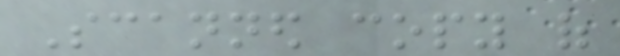Scanned copy of
